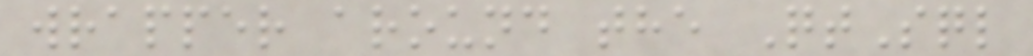wrapper around the QtSql
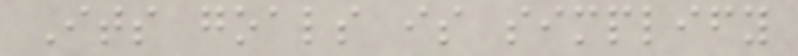Its goals is simplify
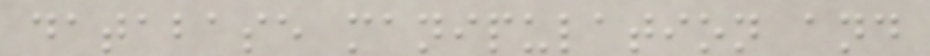database manipulation and
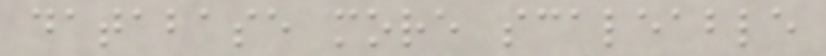database more scaleable
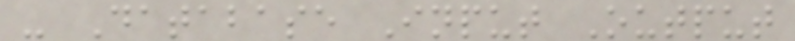- Database Input Output
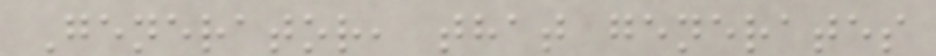Generator, that generates
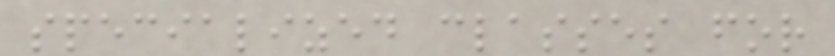specialized classes for
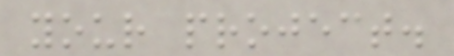your project.
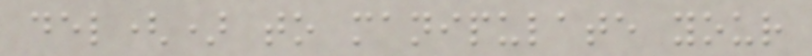del() to manipulate your
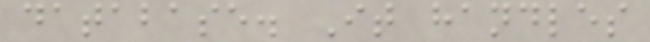database. It handles
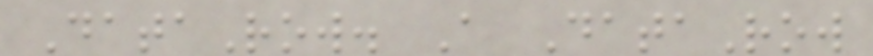DataRow. A DataRow
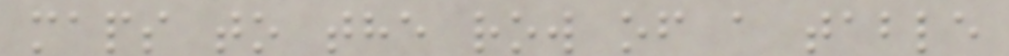maps to the row of a table
